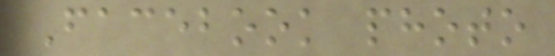Facebook photo
